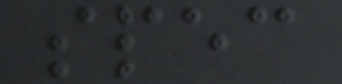spec
